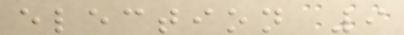election 9
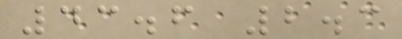43.6 2.3
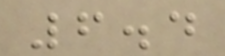6.4
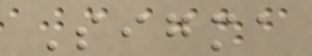Sigma
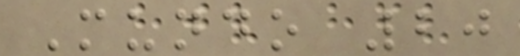Mundo 20
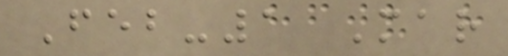Feb-1 Mar
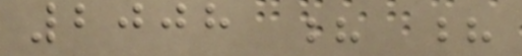2008 ? ?
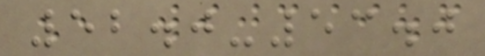52.0-53.0
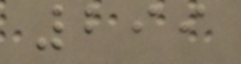299
